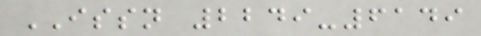ISSN 2249-6149
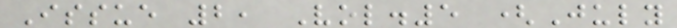Issue 2, Vol.5 (July
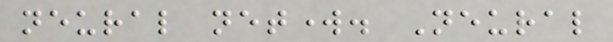neural network. Neural
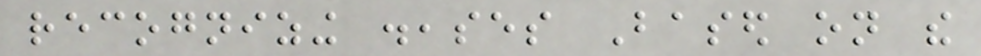recognizing diseases Based on the
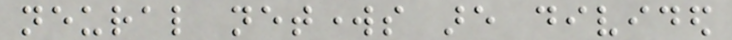neural networks are divided
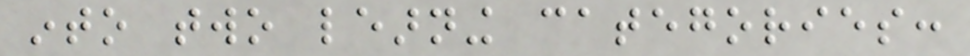into two learning categories:
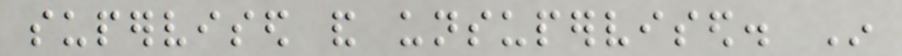supervised and unsupervised. In
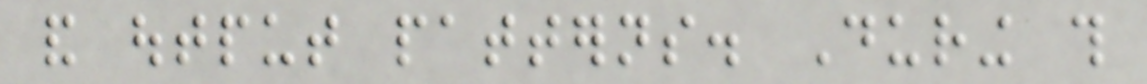and output patterns. During this
